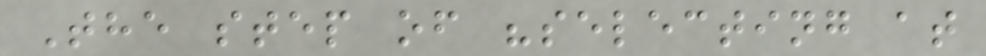The step of "selecting at
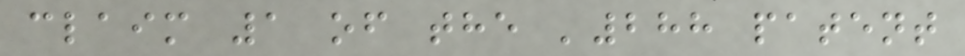claim 1 of the '288 patent
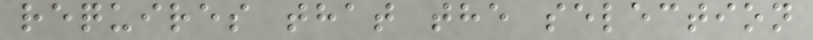requires that the selection
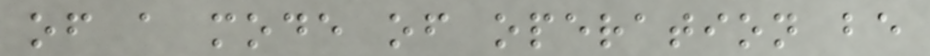of a mode of operation be
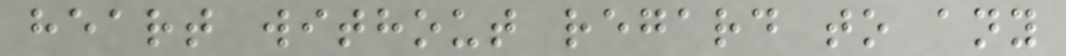heart without regard to any
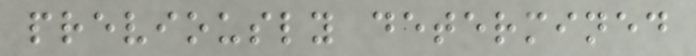previously determined
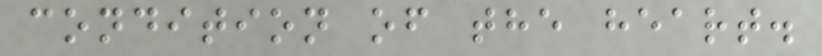condition of the heart.
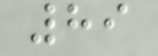89
